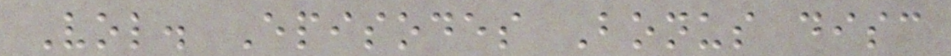Vol. Episodes Bonus disc
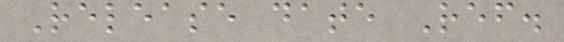Release date Ref.
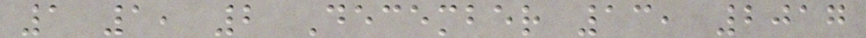1 1, 2 December 13, 2017
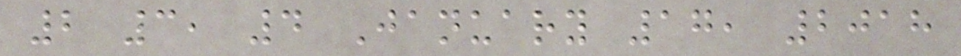2 3, 4 January 17, 2018
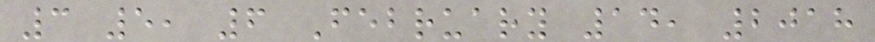3 5, 6 February 14, 2018
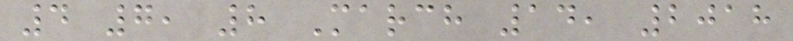4 7, 8 March 14, 2018
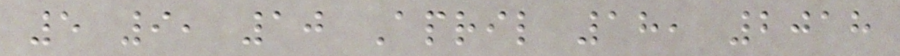5 9, 10 April 18, 2018
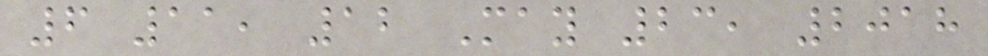6 11, 12 May 23, 2018
